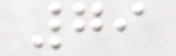79
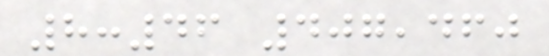8:46 407,460
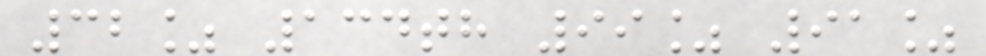32% 134th 99% 91%
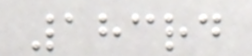183rd
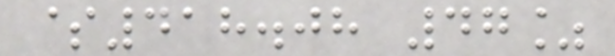$418.08 47%
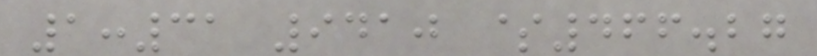1:31 9410 $466.27
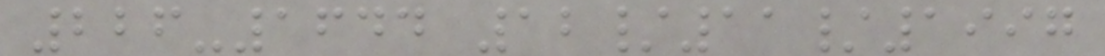226-1644 12/11/1997
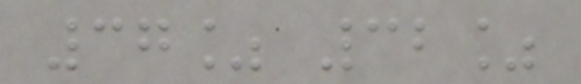37% 32%
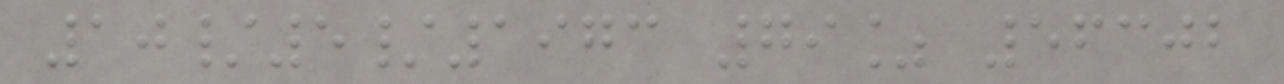10/5/1973 79% 56302
